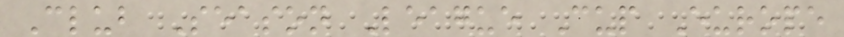Club Season League Cup Europe
